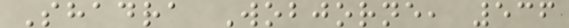Shadra Wobjorne, 536
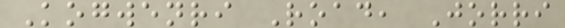Kogwenri Road, Jorri
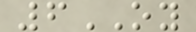6OY
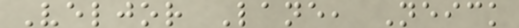Veljor Lane, Neick
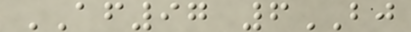AF97 6BJ
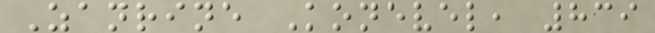Zanrine Konevel, 839
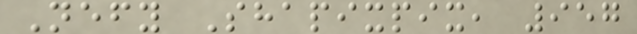Nefy Shapixpix, 957
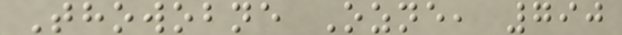Thowobne Ozne, 790
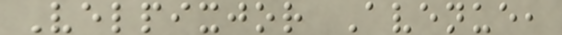Velpixjor Avenue,
